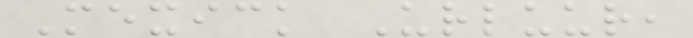Mexick Urluur,
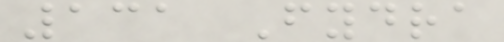131 Fydra
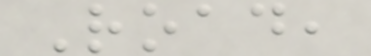Road,
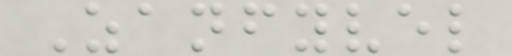Zanfyvel
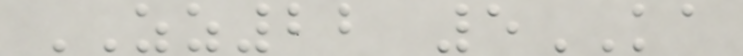ZZ22 5KA
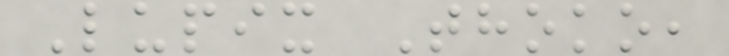Lupix Thoko,
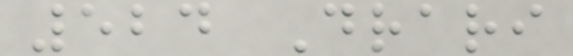524 Drari
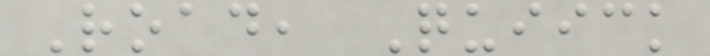Road, Quiick
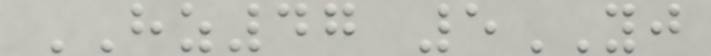HZ47 5YJ
